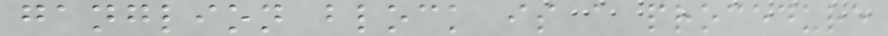ganglion block is a procedure
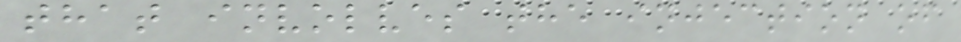that involves the injection of
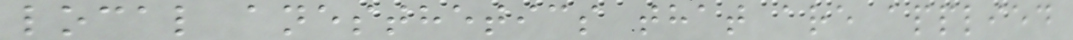local anesthetics that are applied
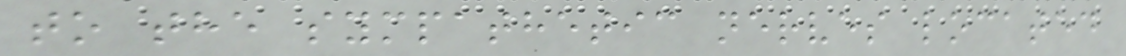to the sympathetic nerves located
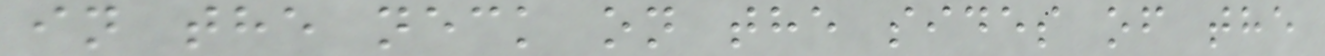in the neck on the sides of the
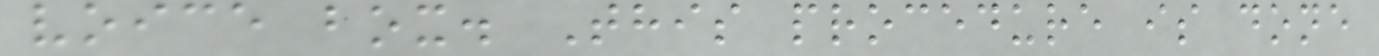voice box. This procedure is done
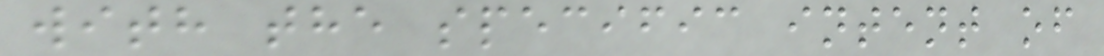with the specific intent of
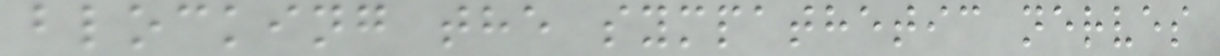blocking the sympathetic nerves
